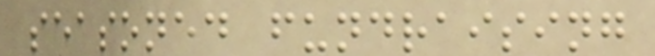seasoned fundraising
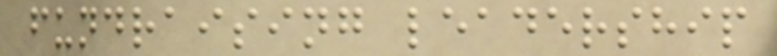fundraising leadership
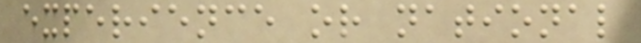experience or national
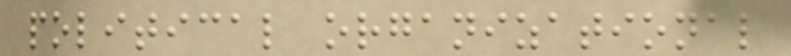political organizational
